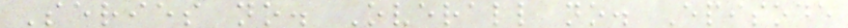Series no. Overall no. Episode
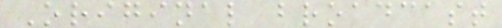Original broadcast
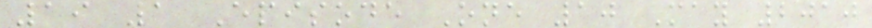19 1 Episode One 10 May 2010
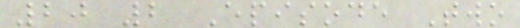20 2 Episode Two
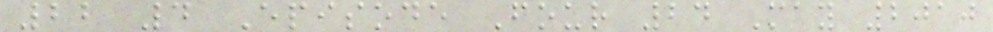22 4 Episode Four 24 May 2010
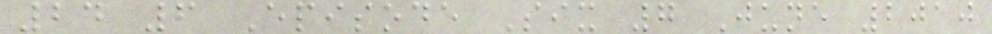24 6 Episode Six 7 June 2010
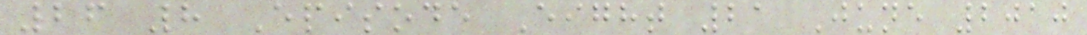26 8 Episode Eight 21 June 2010
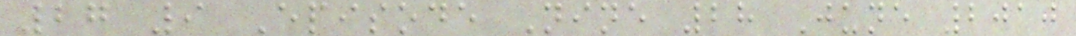27 9 Episode Nine 28 June 2010
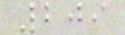209
